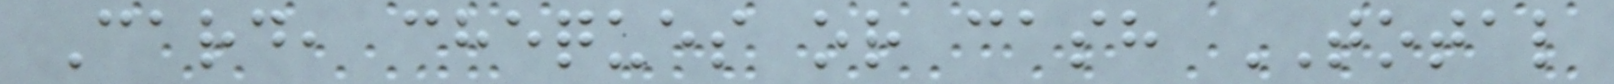Card, cheques or cash TOTAL
